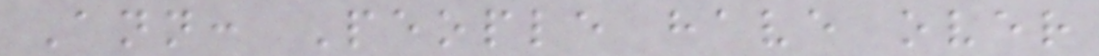Ann: People have over
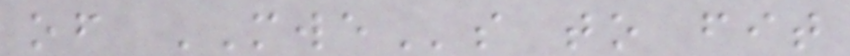of MWEs to fit
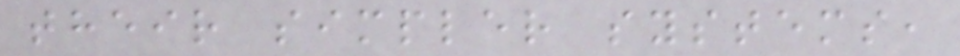their simpler systems,
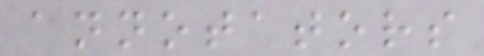annotators
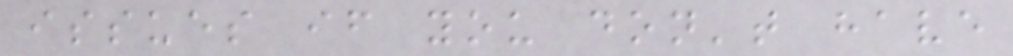issues if you don't have
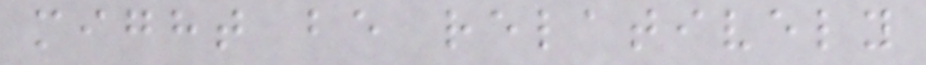might be relatively
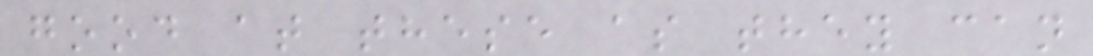good at these as they can
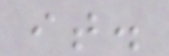it.
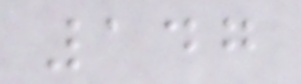147
